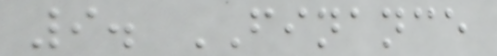9. FINANCE
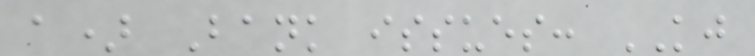a) Bank issues: KJ
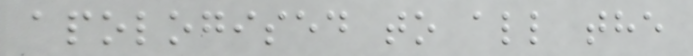apologised to all the
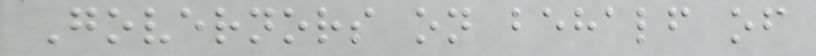Governors on behalf of
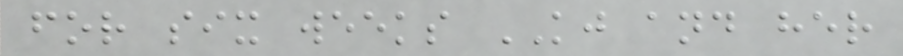for six weeks KJ and her
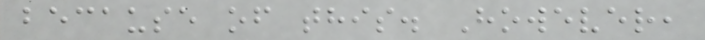because of this. However,
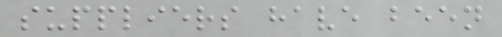suppliers have been
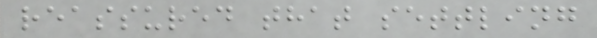reassured that settling
